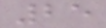25
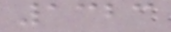1323
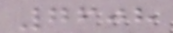7608
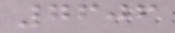7606
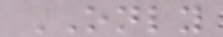ONLY
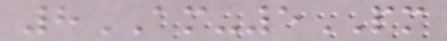8AM-5PM
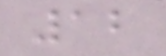12
